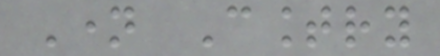Name Country
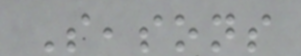Seasons
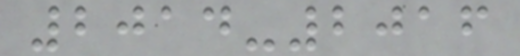2014-2016
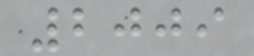2009
